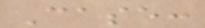Case:
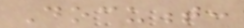Document:
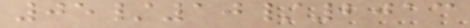05/10/2013
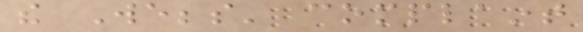the Webbs' complaint
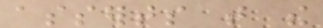asserts that the
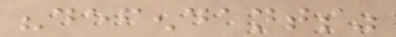"defendants"
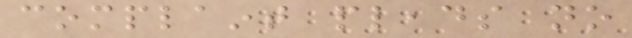complaint pleads no
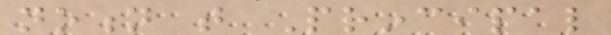notion that Principal
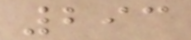293
